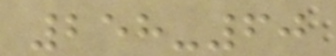258-60
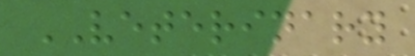VETERINARY
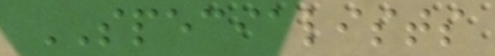SPECIALISTS
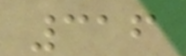316
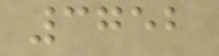3752
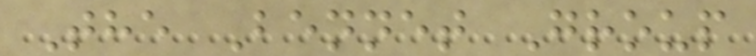The Bennet Group
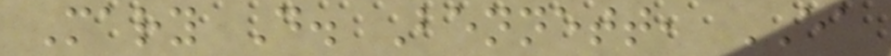Mary D. Bennett, EA
